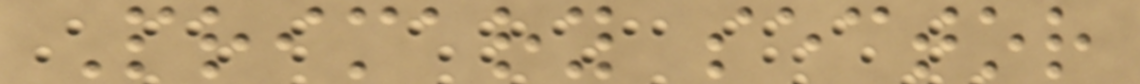Primary sector
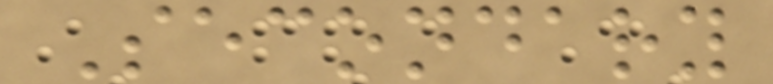Secondary
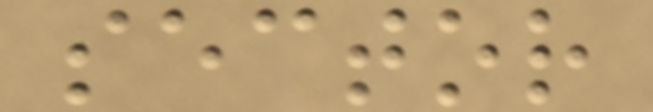sector
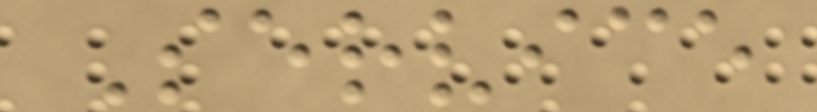Service
